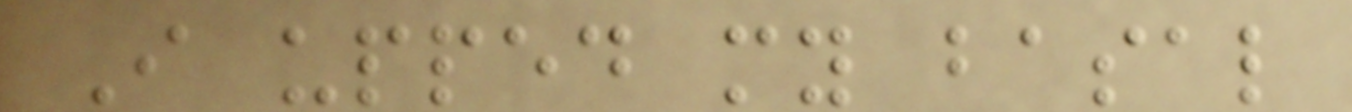I upped my basal
